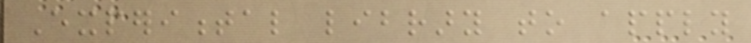Experimental library to apply
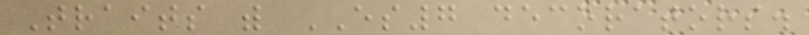Traits with ES7 decorators.
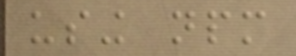using npm
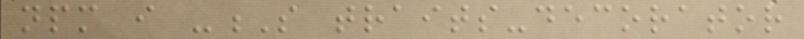npm i -S traits-decorator
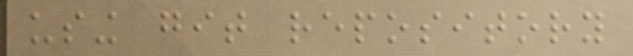using git repository
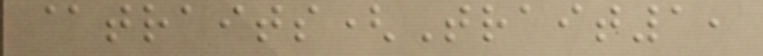@traits(Trait1,
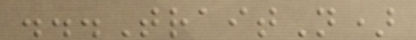...TraitN)
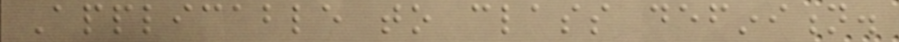Applicable to class definition.
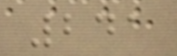241
